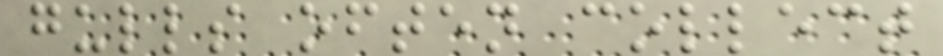gulls often collect
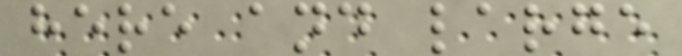here and large
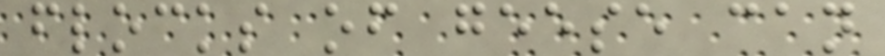flocks of geese can
